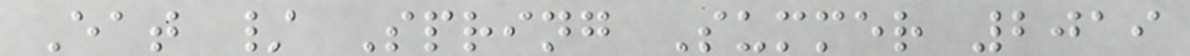Eat / Spring Summer 2019
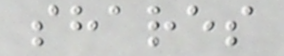shares
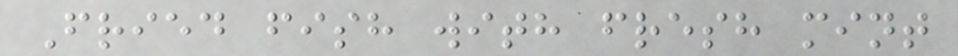Fried fish with fresh mint
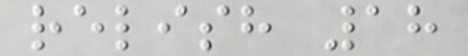relish 18
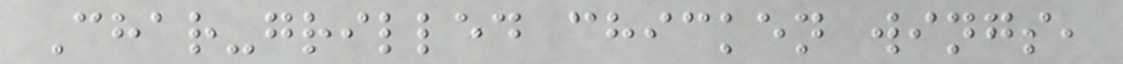Char-grilled chicken wings,
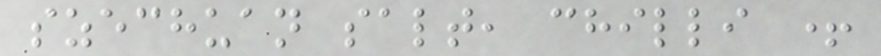szechuan salt, chilli +
